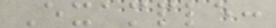Example:
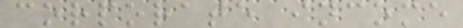corporate income
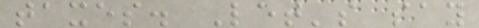taxes. Let's say
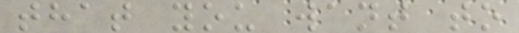that you want to
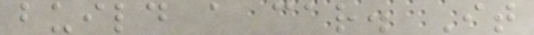build a car. It
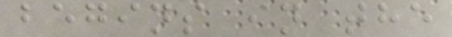begins in the
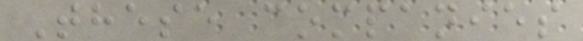These companies
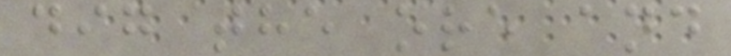dig the ore and
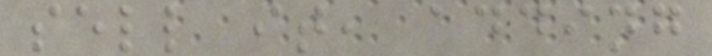sell it, adding
